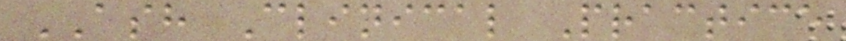ASH Clinical Practice
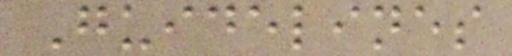Guidelines
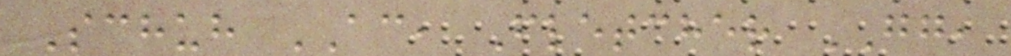Schuh AC, Fletcher GG,
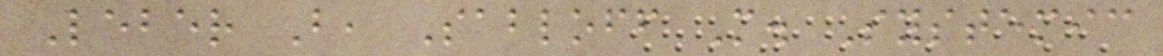Leber B, Sabloff M. Systemic
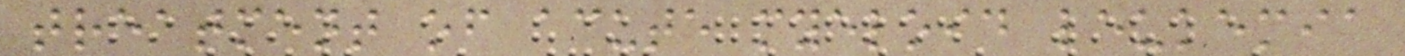treatment of acute myeloid leukemia
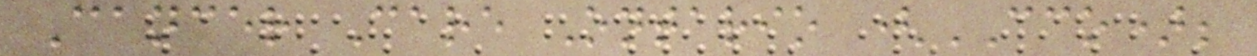Cancer Care Ontario (CCO);
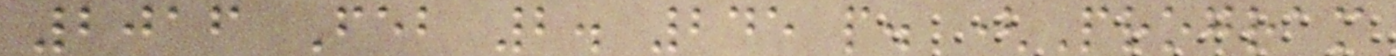2016 Feb 2. 245 p. (Program
